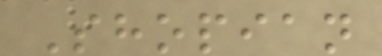Shopian
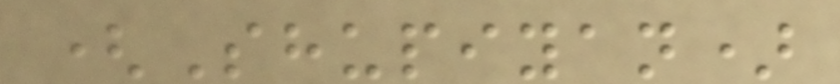(Shupiyan)
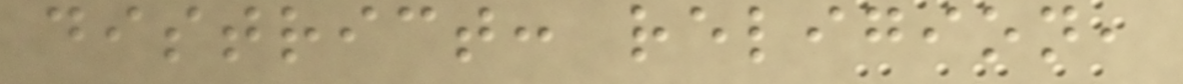district: religion,
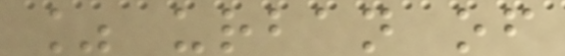% urban of
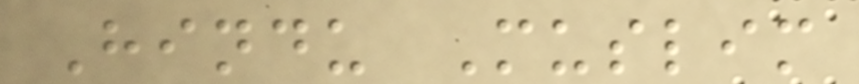Hindu Muslim
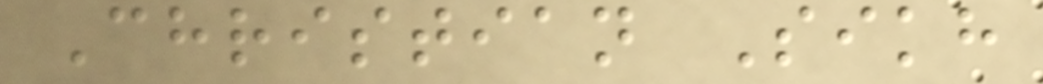Christian Sikh
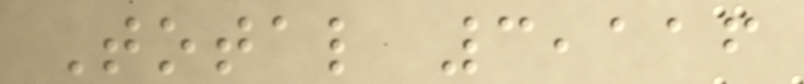Total 3,116
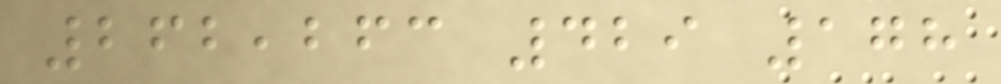262,263 429 178
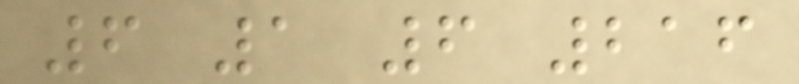6 1 6 216
